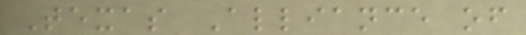Texas Alliance of
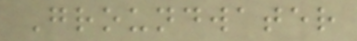Groundwater
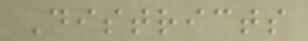Districts
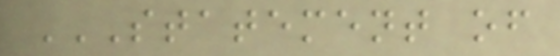STATEMENT OF
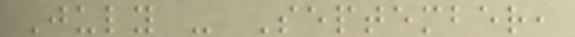July - September,
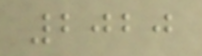2020
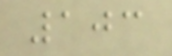103
